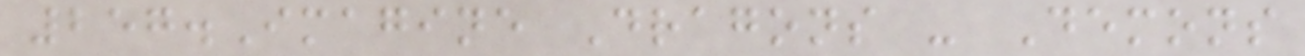257.Imagine Dragons - Demons
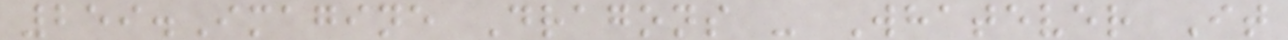259.Imagine Dragons - Whatever It
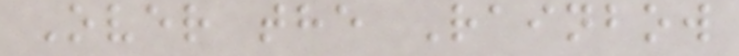Over the Rainbow
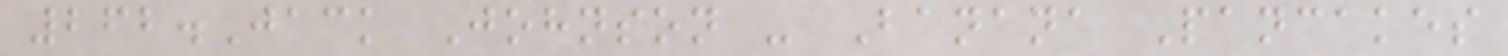262.Jack Johnson - Banana Pancakes
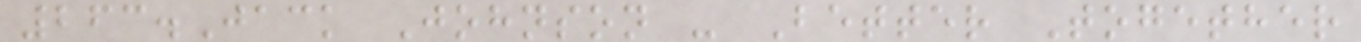263.Jack Johnson - Better Together
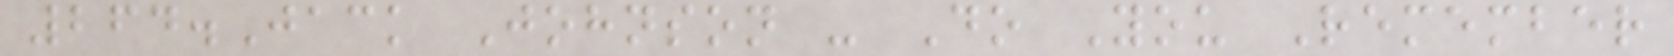264.Jack Johnson - Do You Remember
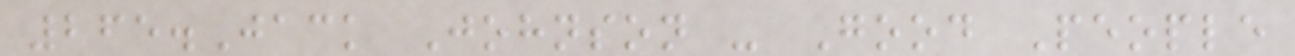265.Jack Johnson - Good People
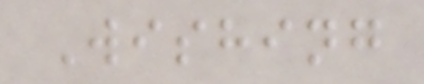Wishing
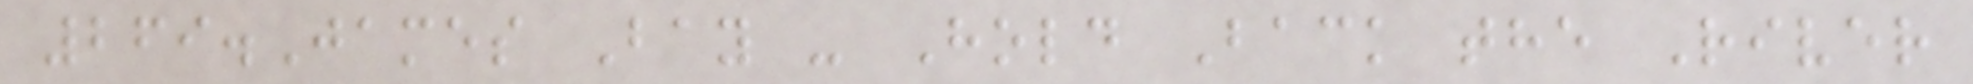269.James Bay - Hold Back the River
